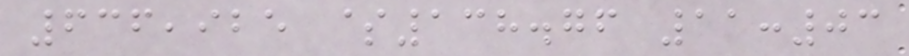636,925 $138.76 11:03
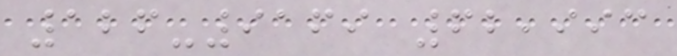126-9169 62,993
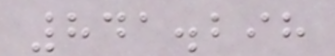841.298
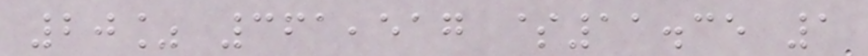20% 361,517 $11.35 1
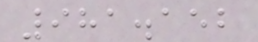981.152
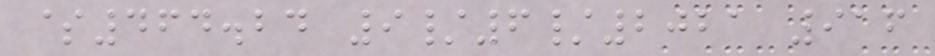$464.24 9/6/2021 916
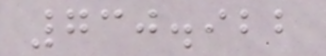730.922
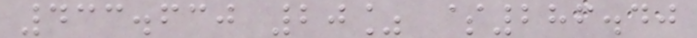433.630 20% $286.40
